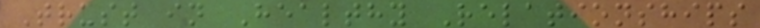Trust in Healthy Relationships
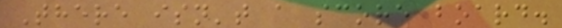There isn't a score board.
